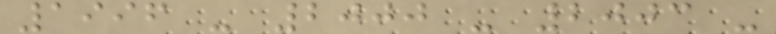1996 - 2000 - 2003 -
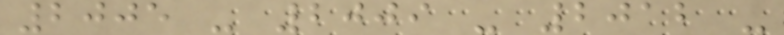2005 - 2009 - 2012 -
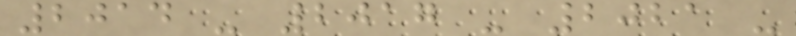2014 - 2017 - 2021 -
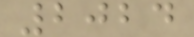2024
